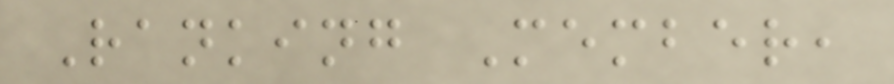Ranking Member,
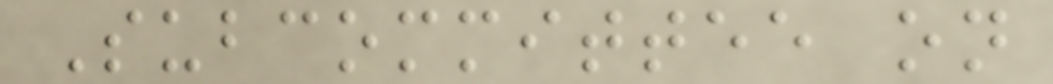Subcommittee on
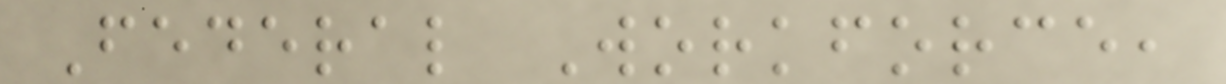Federal Workforce,
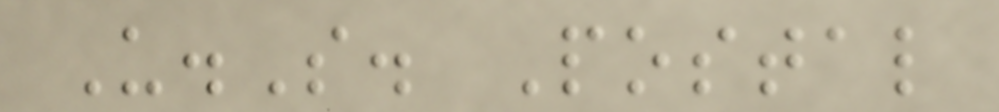U.S. Postal
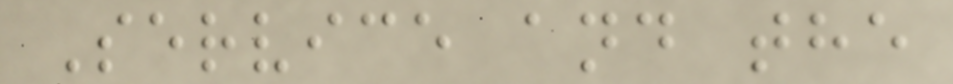Service and the
